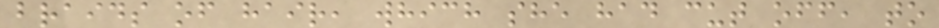braids of hair, which she had cut off, to
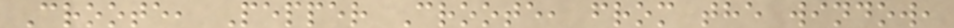Croote, Pepper Croote, from the window,
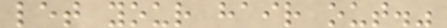let your hair out."
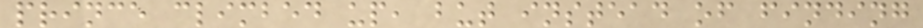prince climbed up, but instead of finding
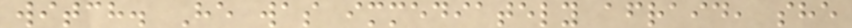witch. He was immediately afraid, she
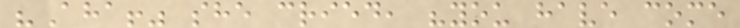"Aha!" she cried, "you have come
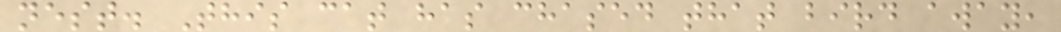nest. This cat has chased that bird away,
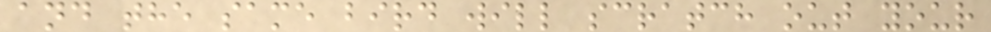and the same bird will scratch out your
